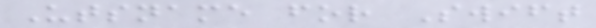Utsname for Swift
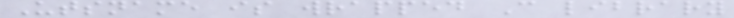Utsname is wrapped C library
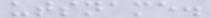utsname.
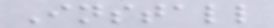Install
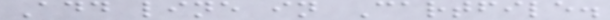Add line in Cartfile.
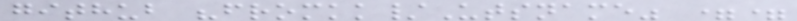github "fromkk/Utsname" ==
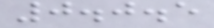0.0.5
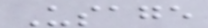Usage
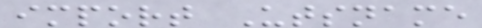import Utsname
